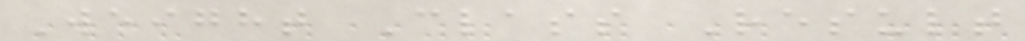Weight Class Result
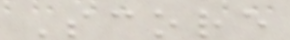Score
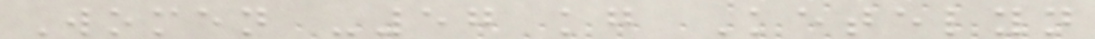Women -57 kg Ketelyn
